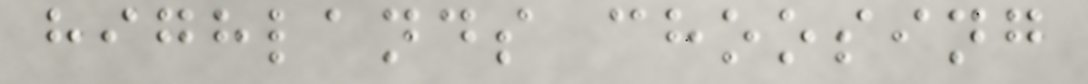highlands choosing
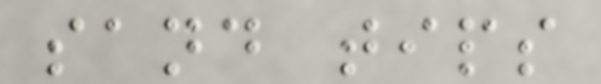sand tips
